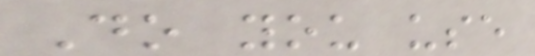Do you use
